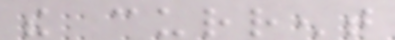the current
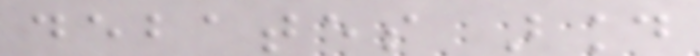debates around
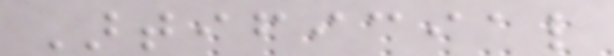Artificial
